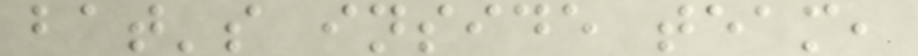bat's inside team,
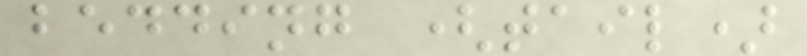bedding (tail)
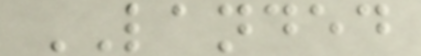LANDED
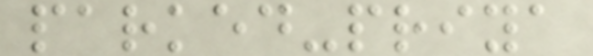parked-priya
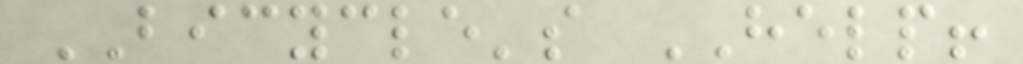BICYCLE's HELP!
